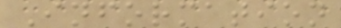Information
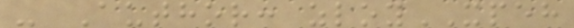- Author: zloyXPEH
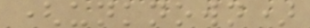(unknown)
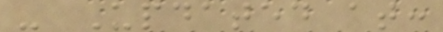- Updated at:
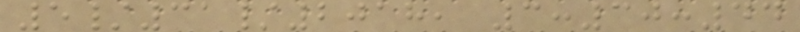5/31/2018, 3:30:44
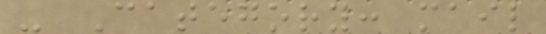- Category: mail
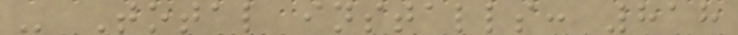- Total installs: 818
